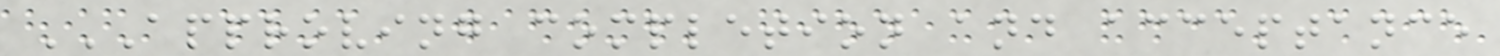APPROVING COMPLETION AND ACCEPTANCE
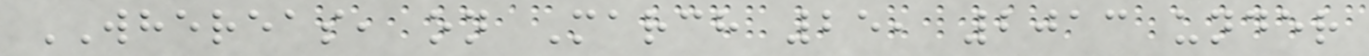WHEREAS, on March 25, 2013 under
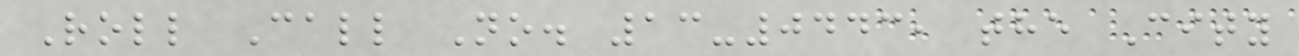Roll Call No. 13-0443, the City
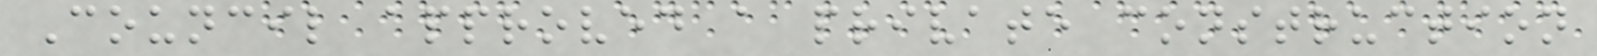Council approved a private construction
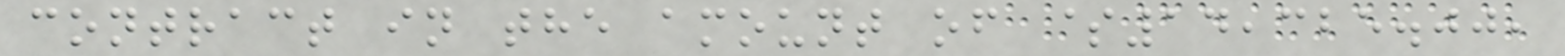contract in the amount of $14,325.00,
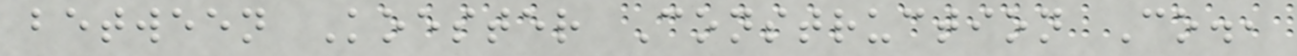between Koester Construction Co.,
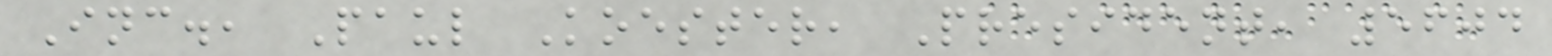Inc., Paul Koester, President, 5604
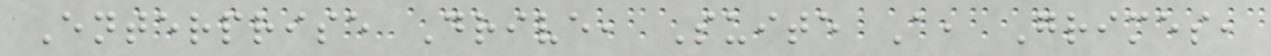Enterprise Drive, Suite A, Grimes,
